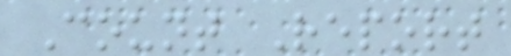Count Report
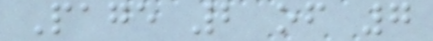Page 2 of 7
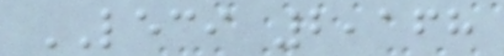LECI 2,168
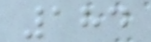184
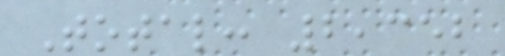Total: 2,352
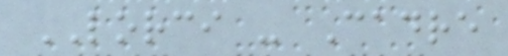LORCI - Cadre
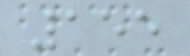155
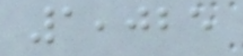1,025
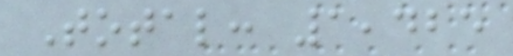Total: 1,425
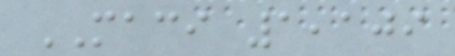MACI 1,109
